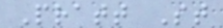Pratt St
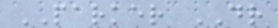PARKER DR
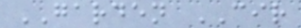GARDEN CIR
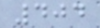404
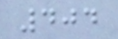404
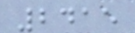2415
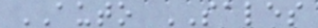AUTO SALES
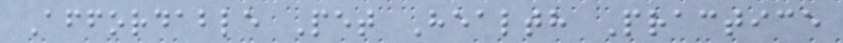Affordable Pet Health Practice
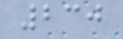230
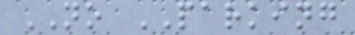NO PARKING
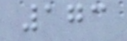173
